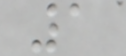1
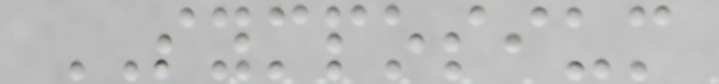SYMPOSIUM
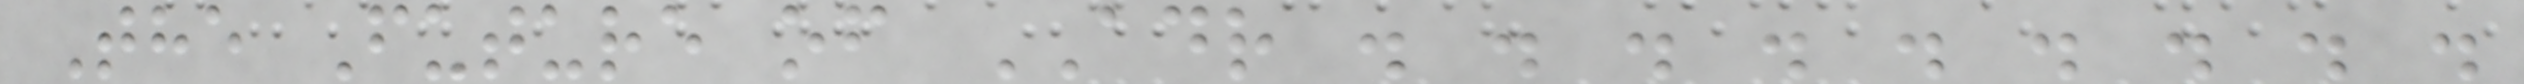The Future of ADR . . . . . . . . .
